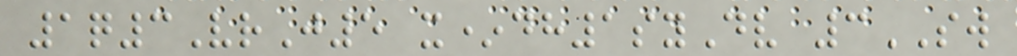1q3VrJ5 x*dh1syDv 3SW
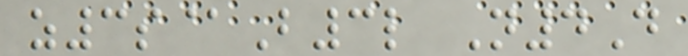z3s@B3l N4D
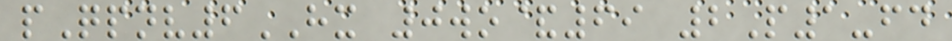pQpnv6HX 0wo&69 2P1-fd
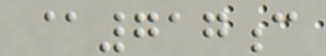@717c
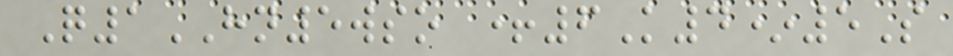Q1HN5wso +6K4*5S
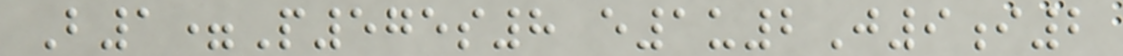B1=P575s8 e1u2J9i2
